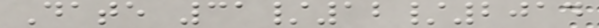Date 31/12/2014
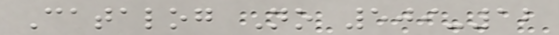Catalog No 509-12
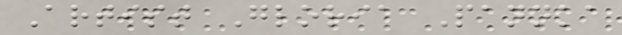Artist Gloria Pannka
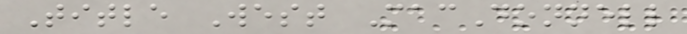Title West MacDonnell
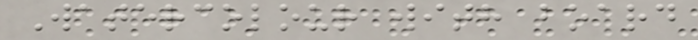Watercolour with board
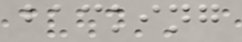backing
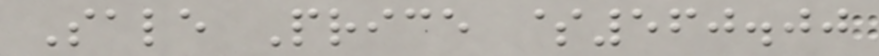Sale Price $560.00
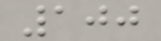100
